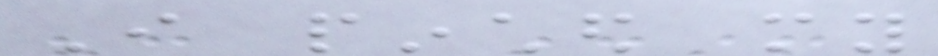I pinched my
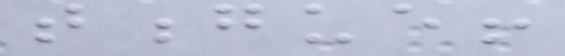tongue!
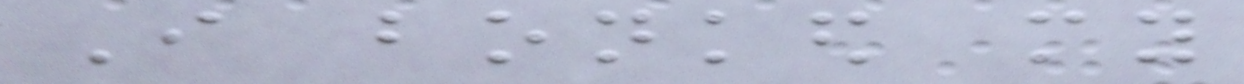I bonked my
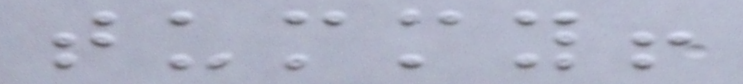tummy!
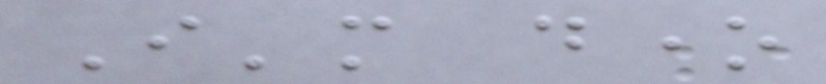I'm done
